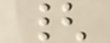{
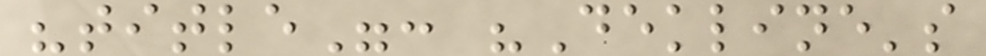"title": "Dekline's
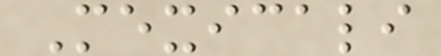Mexicali
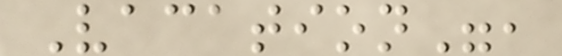Vacation",
